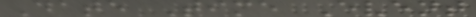Date Time Event
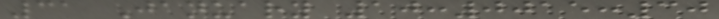31 January 10:0015:30
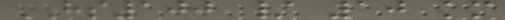HS100 / 10 km
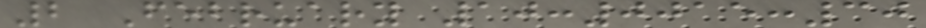2 February 10:0015:30
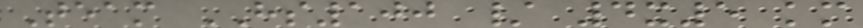Team HS100 / 4x5 km
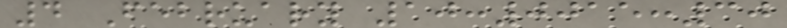4 February 10:0015:30
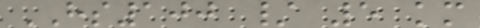HS100 / 5 km
